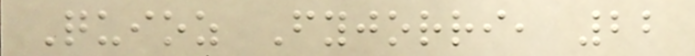Quioz Fyjorri, 22
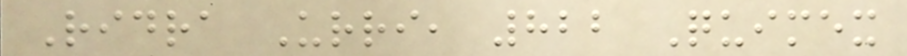Ridra Urri, 822 Quimex
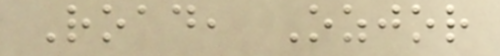Road, Ozjor
